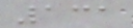131
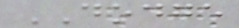DODGE
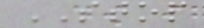STOP
